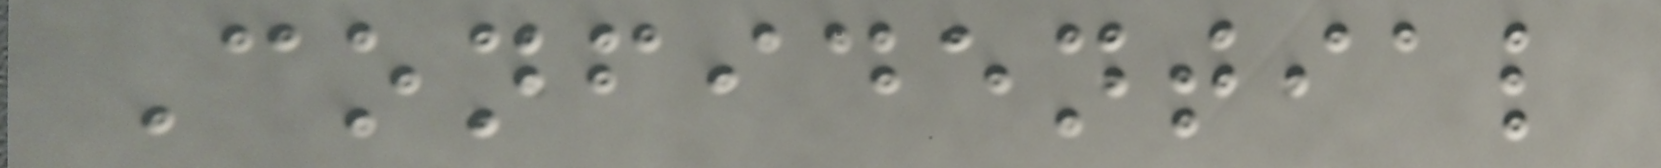Confidential
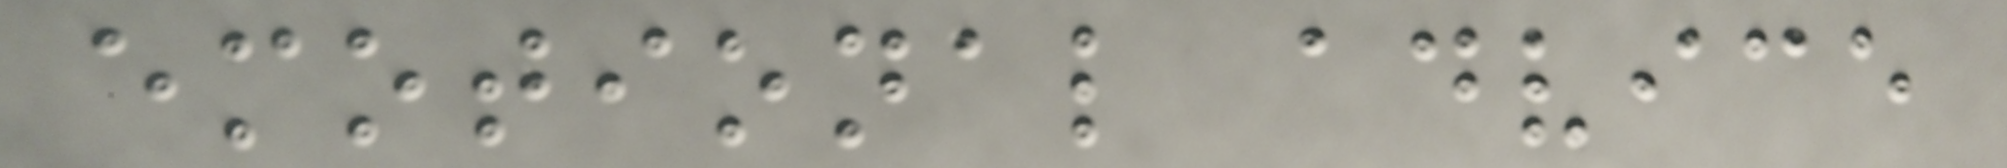emotional advice
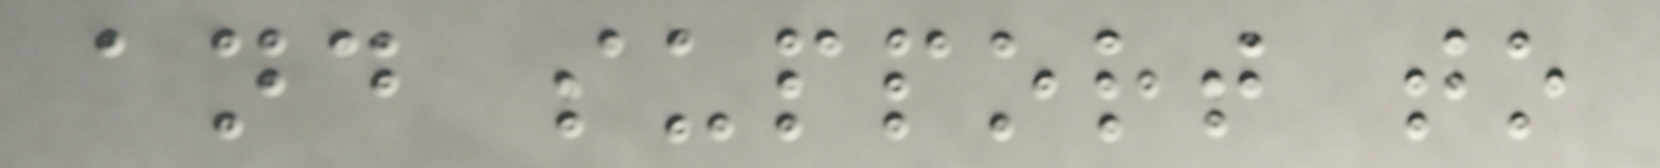and support to
